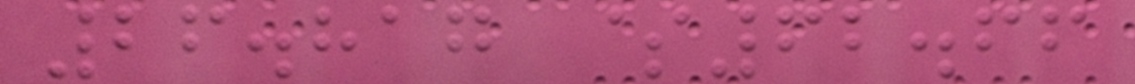26.817 $62.66
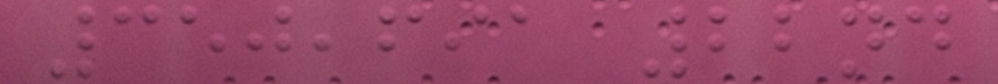350,691 22nd
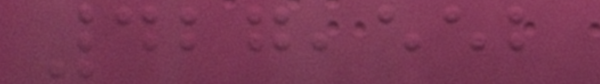427,552
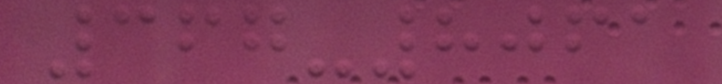367-8061
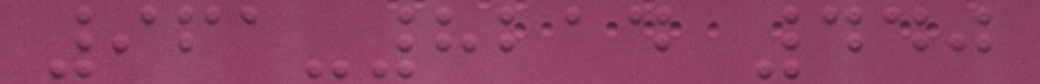961-8214 440
